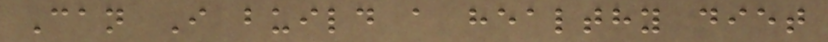Can I build a healthy diet
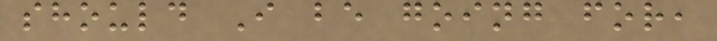should I be going for,
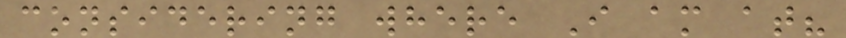considering where I am at?
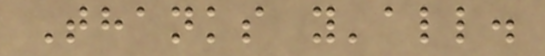Thanks y'all.
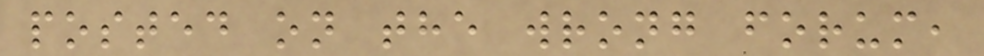posted on the wrong forum,
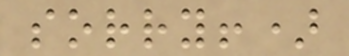sorry!)
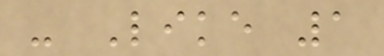- Like 1
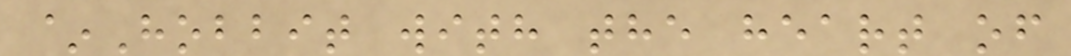~Hobbit with the heart of
